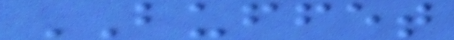BUFFET
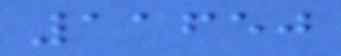11650
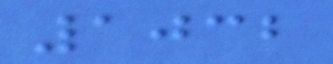1032
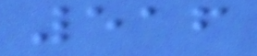516
